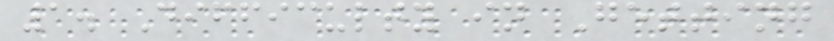1. Difficulty in Getting
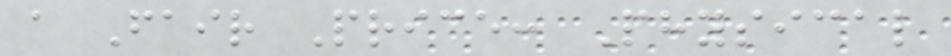a Fair Price: Physical
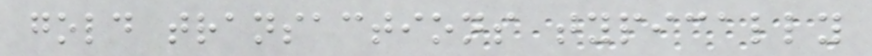gold transactions typically
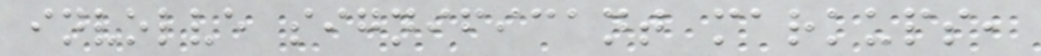involve significant markups,
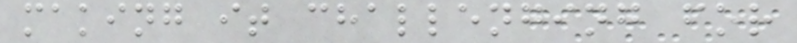making it challenging for
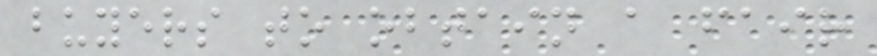buyers to obtain a fair
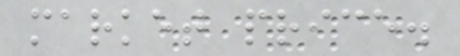market price.
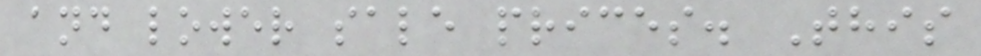and lower sale prices. This
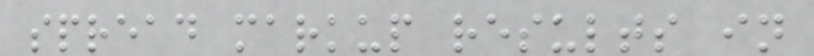spread markup results in
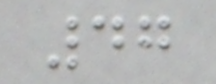47
